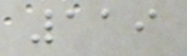119
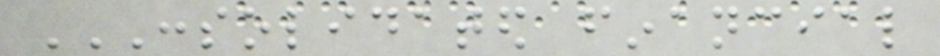CONSOLIDATED FINANCIAL
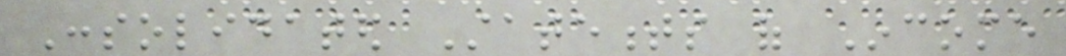Consolidated Statements of Income
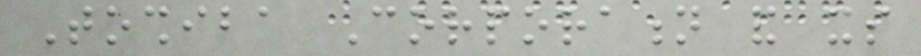Toshiba Corporation and its
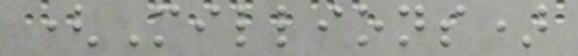(Millions)
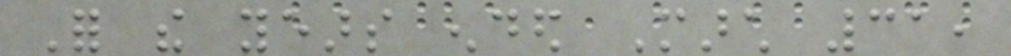For the years ended March 31,
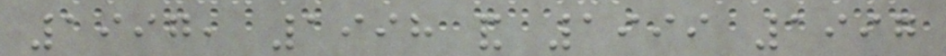1997, 1998 and 1999 1997
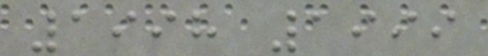1998 1999
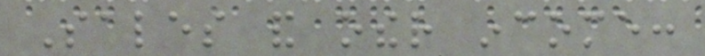Sales and other income:
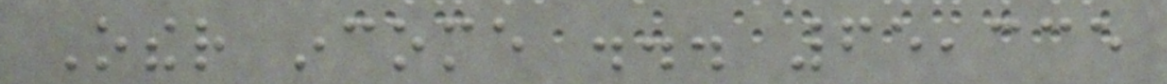Other income ... 65,335
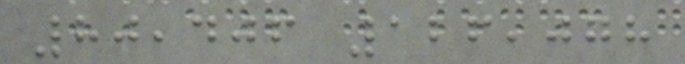80,406 126,078
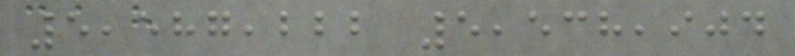5,587,222 5,538,904
